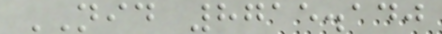NID 8715.140
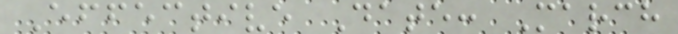Effective Date: March
